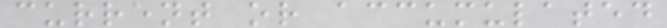current or accumulated
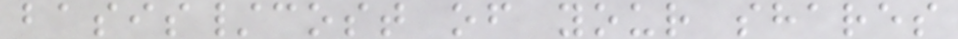basis/cost of your shares
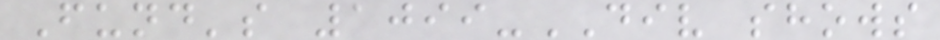Fund's 1099-DIV shows
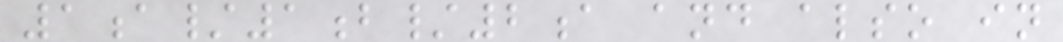1a/1b/2a and also in
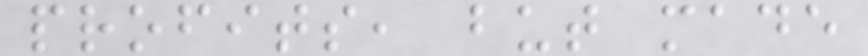profits, but made
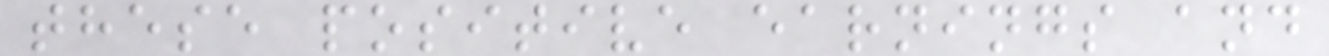these positive earnings and
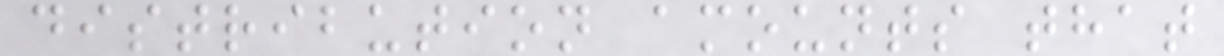distribution amounts that
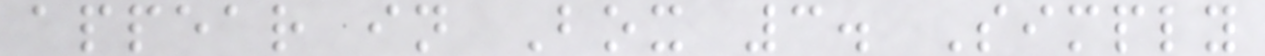appear in Box 3. Simply
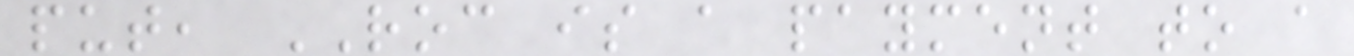put, ROC is a payment to a
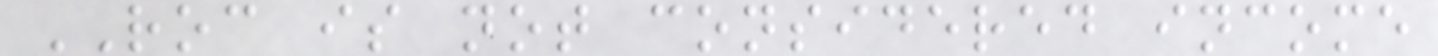ROC is not considered income
